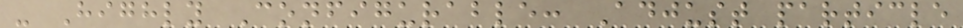- Highly Configurable: Adjust particle
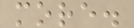more.
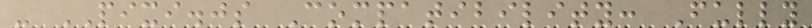- PIXI.js Compatibility: Fully
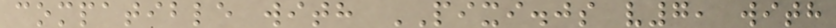compatible with PIXI.js v7, with
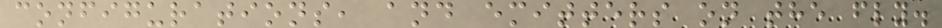configurations, and emitters on the fly.
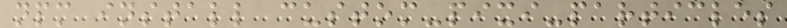npm install custom-pixi-particles
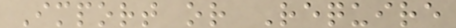Import or Require
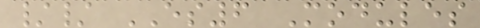// ES6 Modules
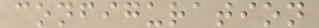configuration
